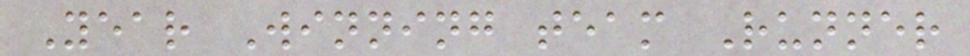Year Winning team Runner
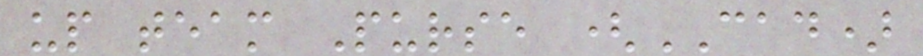up team Purse (CAD)
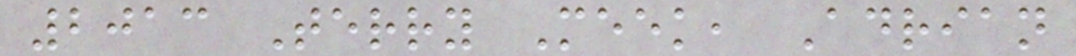2013 Terry Meek, Adrian
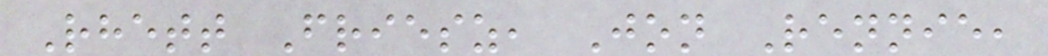Rhett Friesz, Jon Rennie,
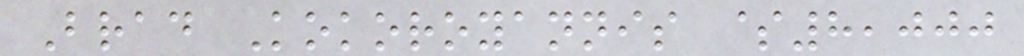Brad Kokoroyannis $8,000
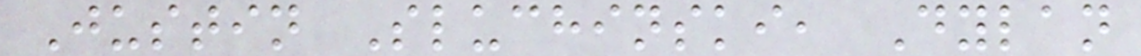Justin Sluchinski, Dylan
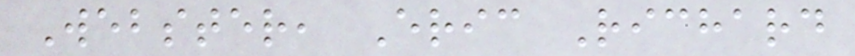Webster, Eric Richard
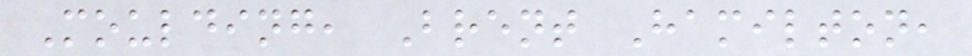Moulding, Brent Hamilton,
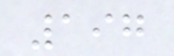197
